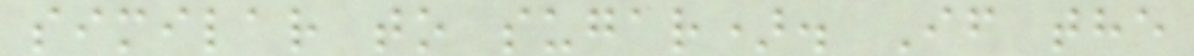similar to sugar). If the
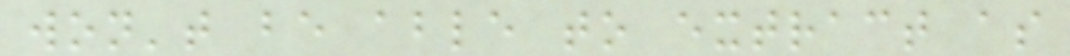won't be able to extract as
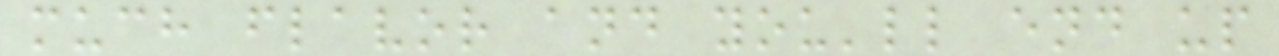much flavor and you'll end up
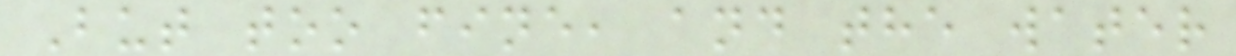But too fine, and the water
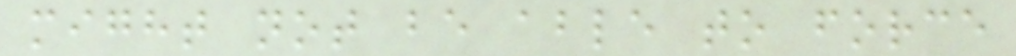might not be able to force
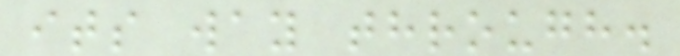its way through.
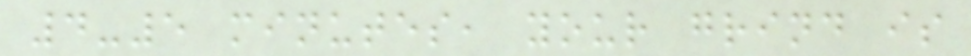4-5 minutes, your grind is
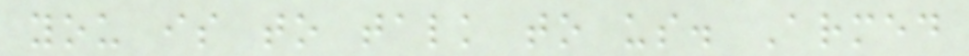you is to talk to us. Armed
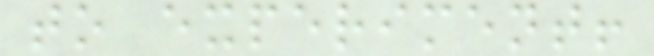to experiment!
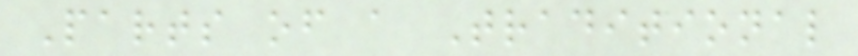Parts of a Traditional
